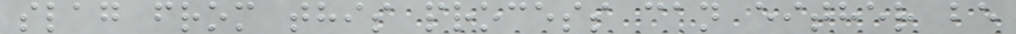slag from this process can either be
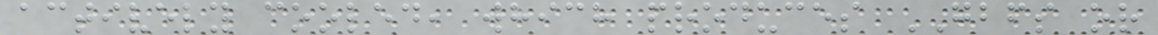actively cooled, which produces GBFS or
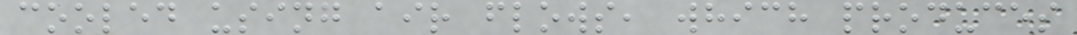cooled using air flows, which produces
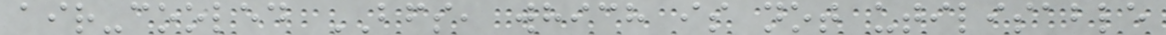air-cooled BFS, which is not utilisable
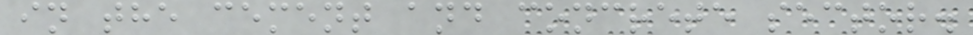in the cement and concrete sector.
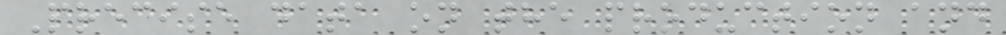Precise data on the production and
